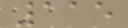115
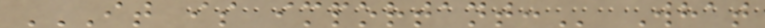IT IS IMPORTANT: What
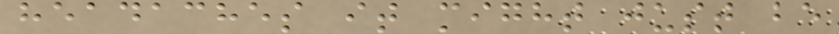headaches it might just be
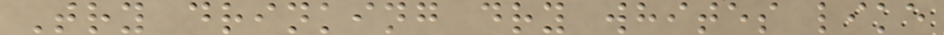Try drinking dry whites like
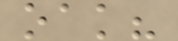oak?
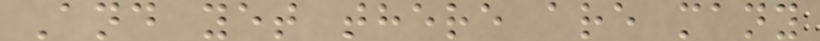And yet there are many
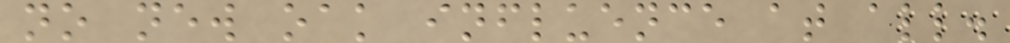no new oak influence at all.
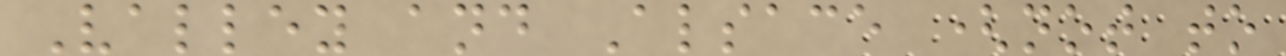Valley and Alsace (not to
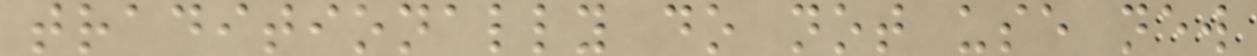traditionally do not use new
